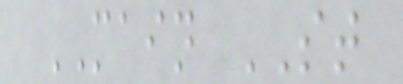MAIN ST
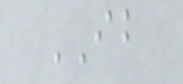IB
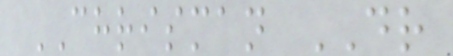CHRISMAN DR
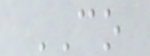CO
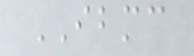IBMC
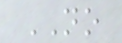NO
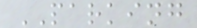PARKING
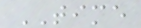TIME
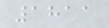1811
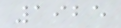1925
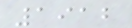1912
